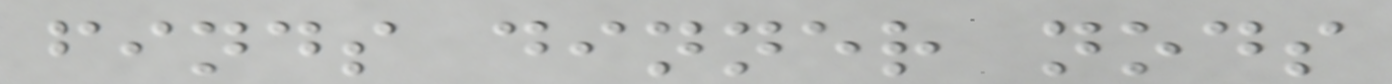finds dinner nods
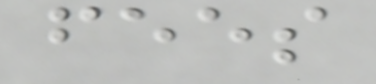fees
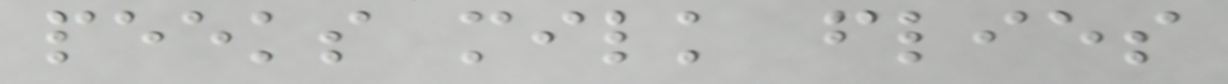peeks milk flies
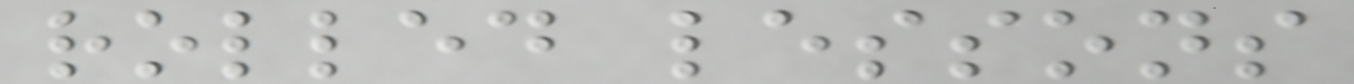rolled lessons
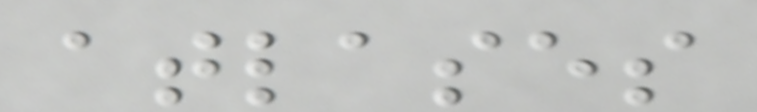atlases
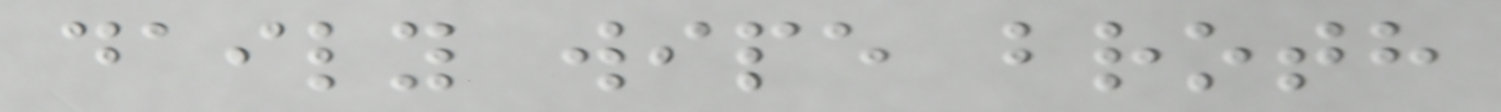daily wipe broth
